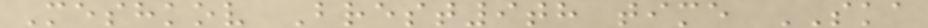Meshkov Brest9th time SKA
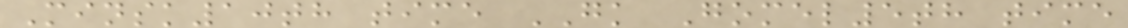Minsk10th time GK Gomel5th time
